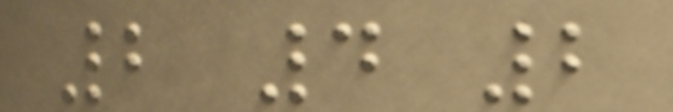2 4 2
